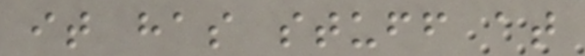it has stuff at
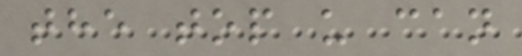the top u can
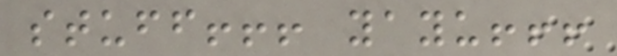stuff!!! yayu!!!
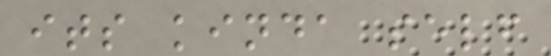its kinda self
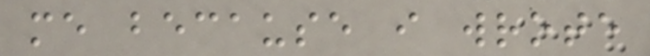me because i wrote
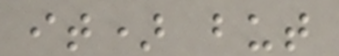it) but
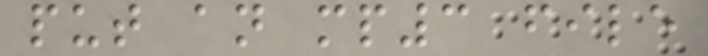put an mp3 file
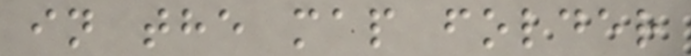in the map folder
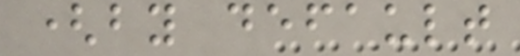(by default
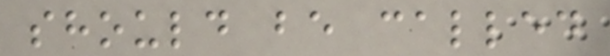should be called
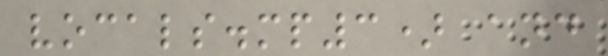vocals.mp3) and
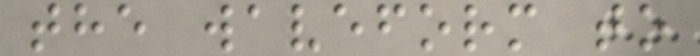the waveform to
